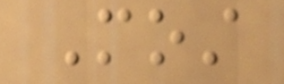Most
